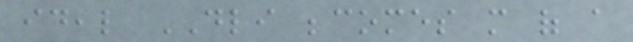ideal DLI becomes more of a
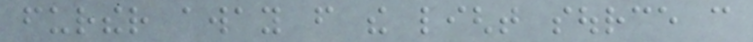further away from the light source can
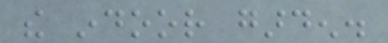the indoor garden.
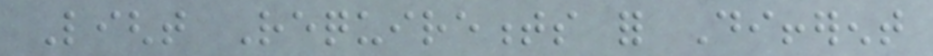Light Requirements for Different
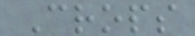Crops
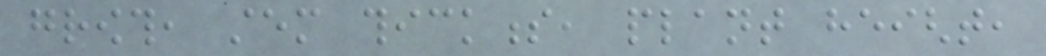growth, stem thickness, plant height,
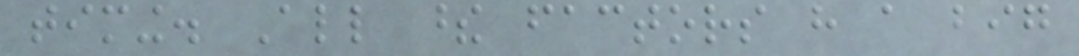timing. All these factors have a big
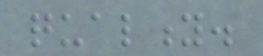quality.
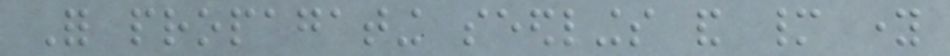For propagating seedlings and many young
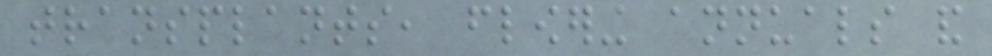transplants, flowering annuals and
